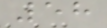58
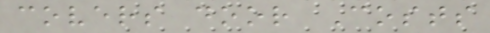covers door Costs
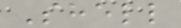Shell
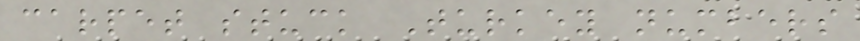carpet stuck Turkey numbers
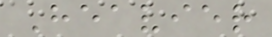Heavier
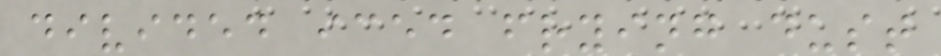divided iced frying dust
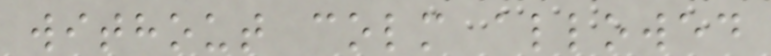without colm allowed
